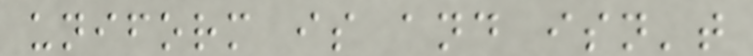uniform is and isn't
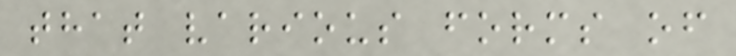that various forms of
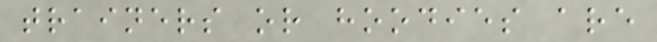trainers or hoodies are
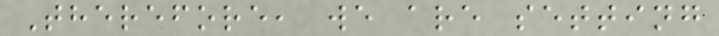Therefore, we are setting
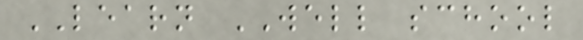LEARN WELL school
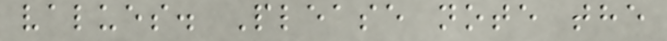values. Please note the
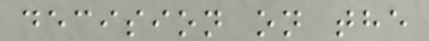decision on the
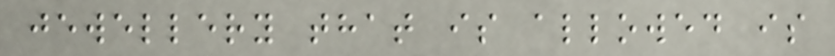jewellery that is allowed is
